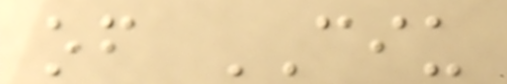of CIU
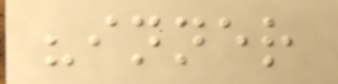"inner
